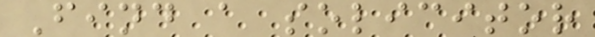Find a solicitor
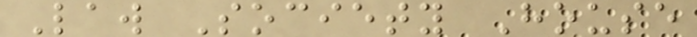Law Society House
